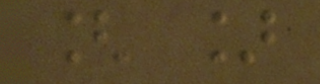[ ]
